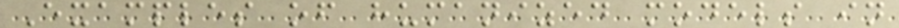Examples of humanized models in
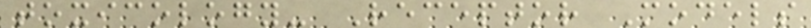toxicology- Receptor Models
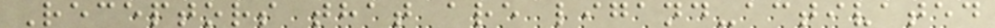Receptors that are ligand-activated
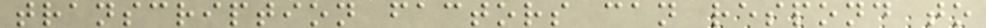transcription factors can respond to
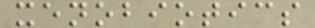xenobiotics
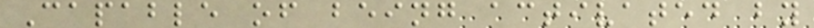Capable of being activated by
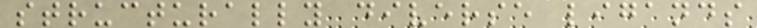structurally diverse ligands
